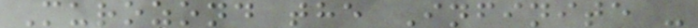Murozond the Infinite -
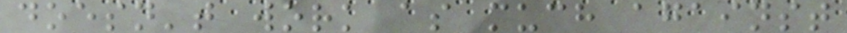doesn't work as much against
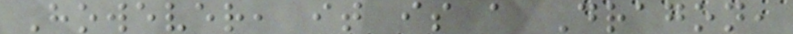However, it is a Dragon,
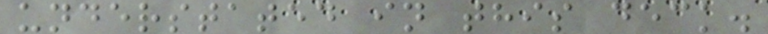understated in this deck.
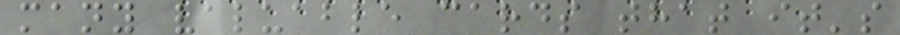many valuable cards that it's
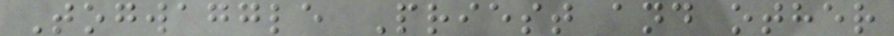Togwaggle Priest and other
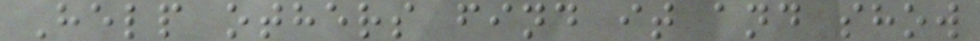Help others find it and show
